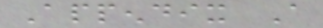Appendix A
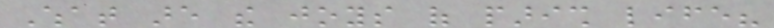What are the joys of parish life?
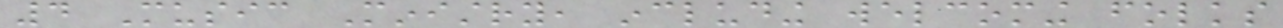4 Music Ministry, including welcoming folks
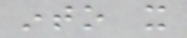into it
